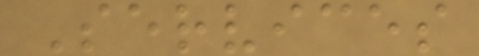Services
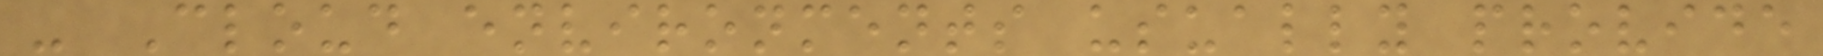- Cloud environments usually provide
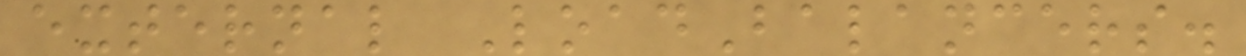external LoadBalancers.
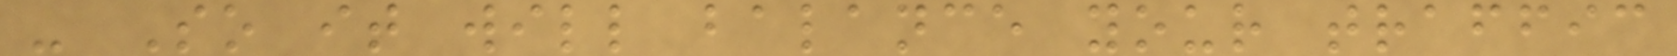- So it will balance your traffic
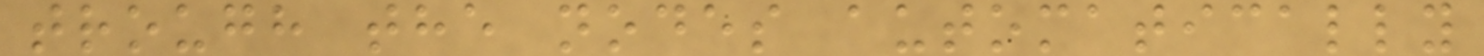trough the nodes automatically
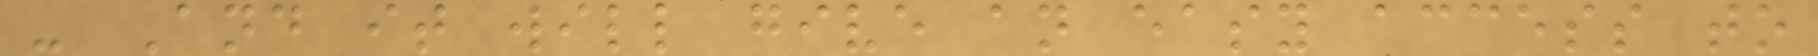- And it will give an easy access to
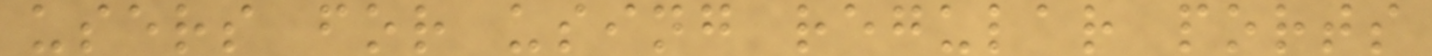users for using regular ports
